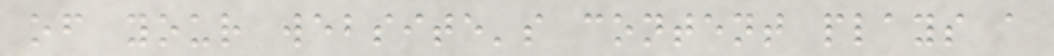of your website's content plays a
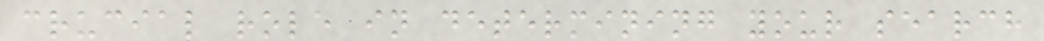crucial role in determining your search
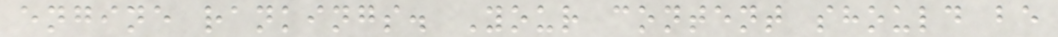engine rankings. Your content should be
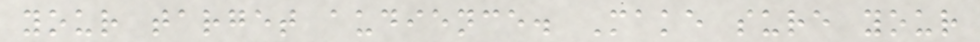your target audience. Make sure your
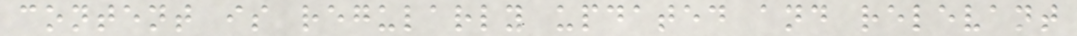content is regularly updated and relevant
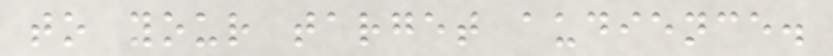to your target audience.
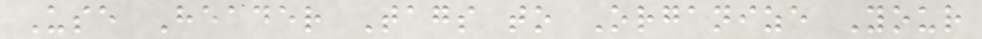Use Header Tags to Organize Your
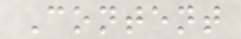Content
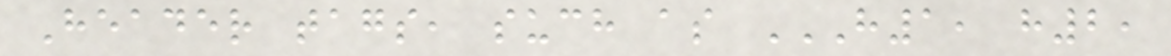Header tags, such as H1, H2,
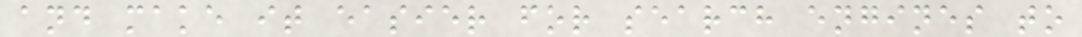and make it easier for search engines to
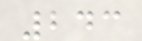243
